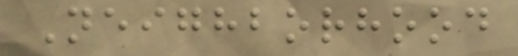Neighborhood
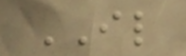IL
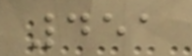451
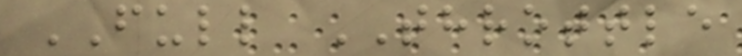FULL THROTTLE
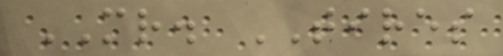MR. TIRES
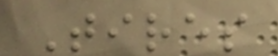Tires
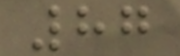87
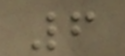6
